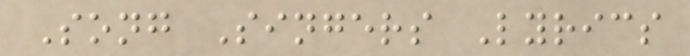Song Singers Lyrics
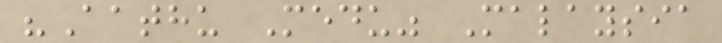"Aathu Medu" Malaysia
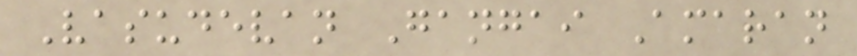Vasudevan Gangai Amaran
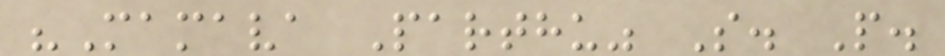"Mamava Parthu" S. P.
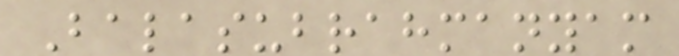Balasubrahmanyam
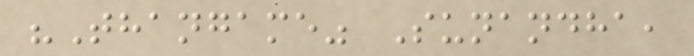"Thangame" Sunandha,
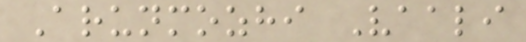Arunmozhi Vaali
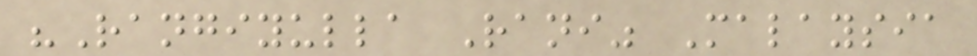"Rangiyulla Rani" Malaysia
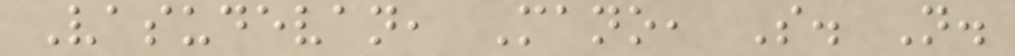Vasudevan, Mano, S. N.
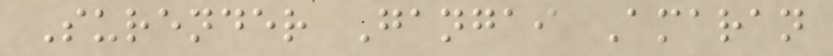Surender Gangai Amaran
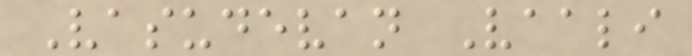Vasudevan Vaali
